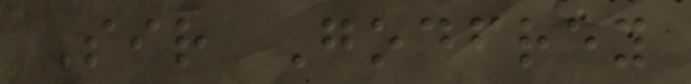Sir Godfrey
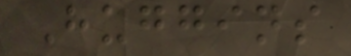Huggins
